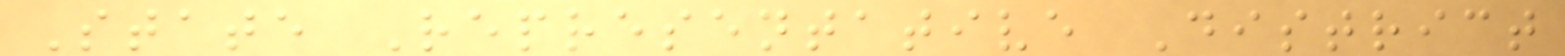State Representative District
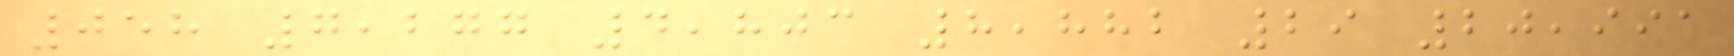058 7,277 4,803 8,882 29 20,991
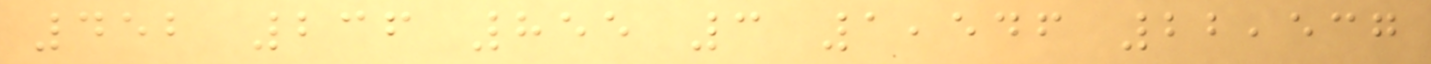452 236 855 3 1,546 22,537
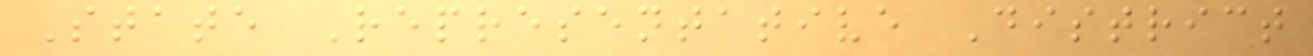State Representative District
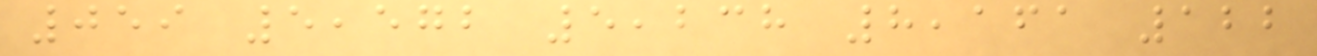059 5,572 5,238 8,161 122
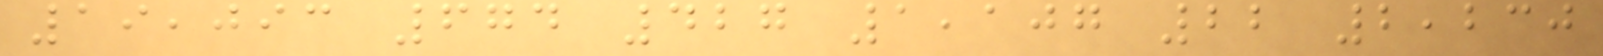19,093 674 427 1,107 22 2,230
